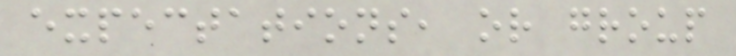expectations, or group
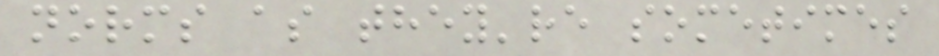norms as they're sometimes
